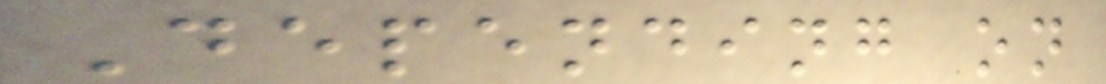Depending on
